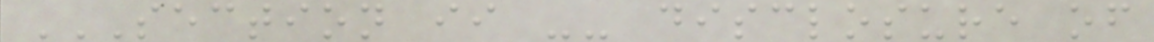SECTION II -- DISCLOSURE OF
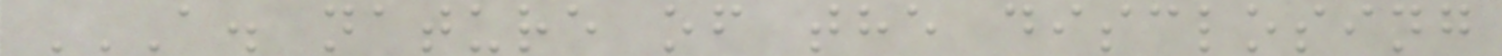A. NATURE OF THE DISCLOSING
